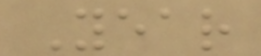Year
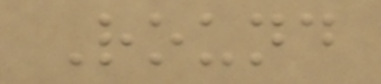Round
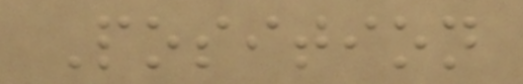Position
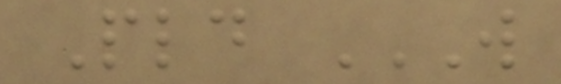Pld W
